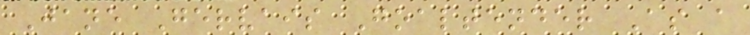Jane Gervais Goaltender As a
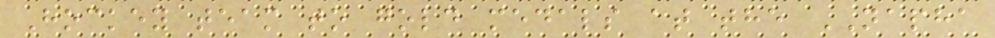Hockey team to gold medals at the NAPHA
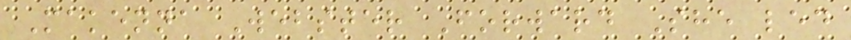Makenna Webster Forward She led
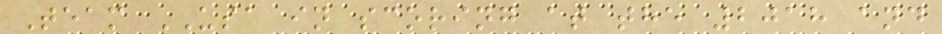Team USA in scoring at the 2018 and
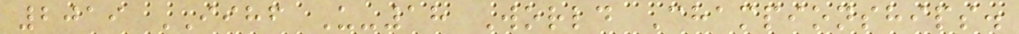2019 IIHF U-18 World Championships.
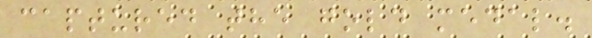captured the gold medal.
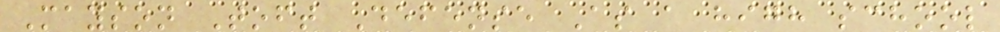Mayson Toft Defense As a high school
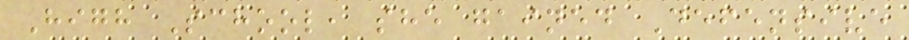High School, she gained Defensive
